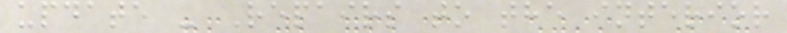update - Repairs to the interior
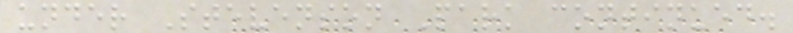under Stevenson Park continued.
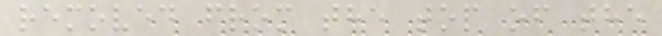removed from the top of the
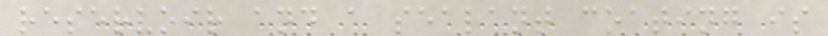reservoir and a sealant coating is
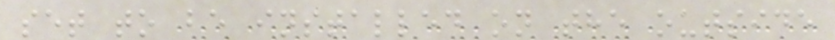set to be installed on the outside
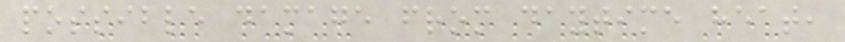possible damage from daytime heat,
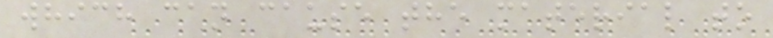which can cause the material to
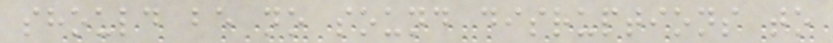should be no sound disruptions to
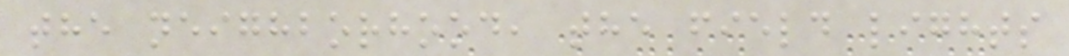the neighborhood, the field lights
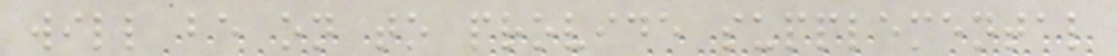will be on to provide supplemental
